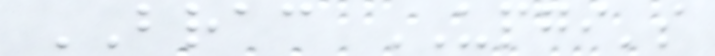BRAC UPGI's
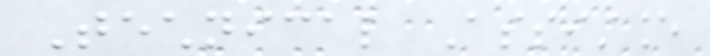Technical Assistance
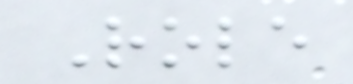Role
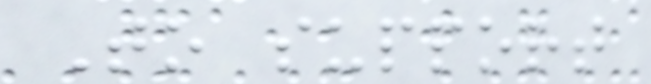To support
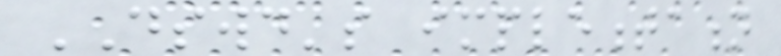DSWD's implementation
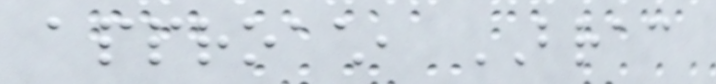approach, BRAC
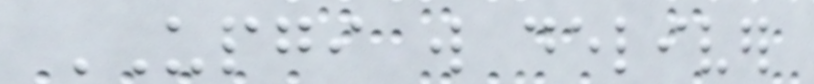UPGI will deliver
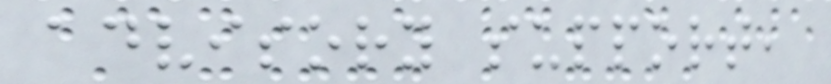advisory support,
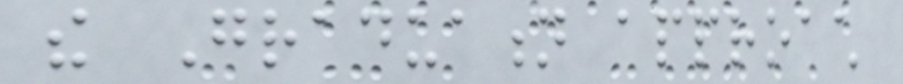the Graduation approach
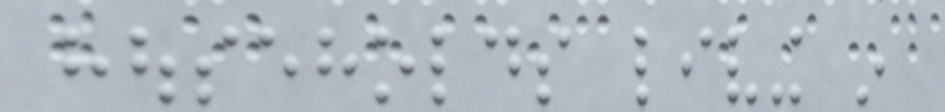households living in
